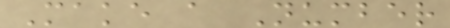Make a Number
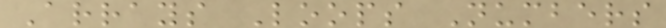Arrays Loops Numbers
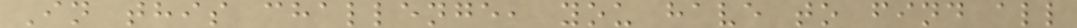In this challenge, you have to find all
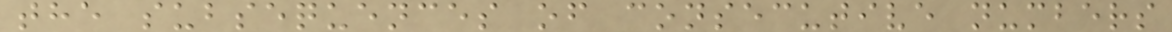the subsequences of consecutive numbers
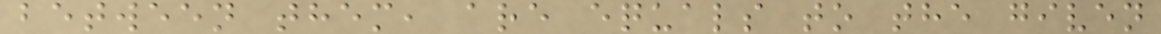between them, are equals to the given
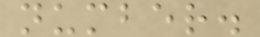number.
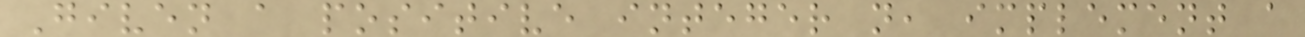Given a positive integer n, implement a
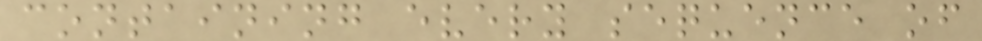containing every sequence of
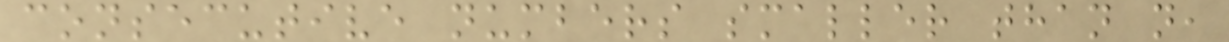consecutive numbers smaller than n,
